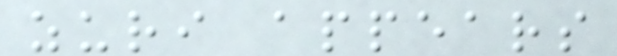zuri appears
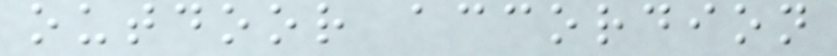outdoor accordion
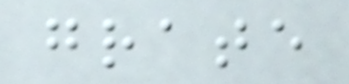grate
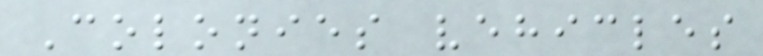Colonies vehicles
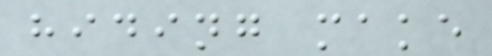hiding make
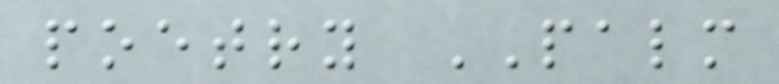poetry PALM
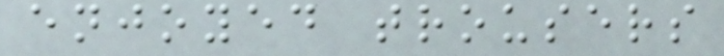enjoyed trousers
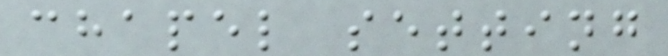chapel setting
